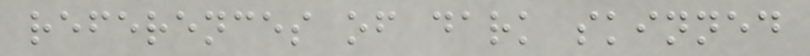references of dark skinned
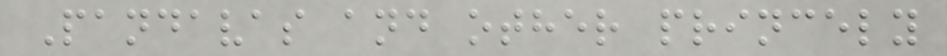Pandavas and other princely
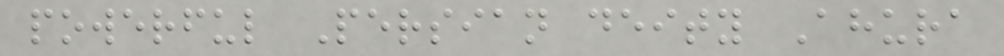powerful Persian deity Ahura
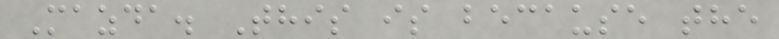Mazda. This is because the
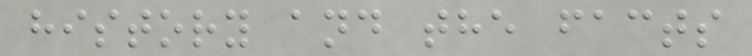history and the facts
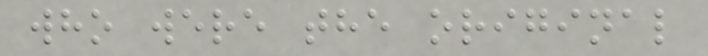who were the original
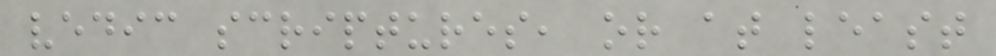vedic scriptures, or at least
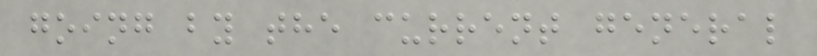going by the current general
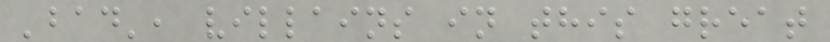'bad', villains in this great
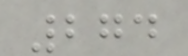274
